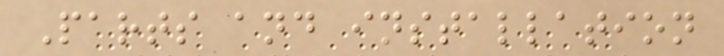Parts and installation
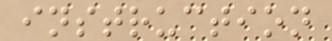instruction
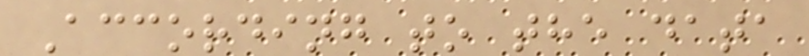According to the data
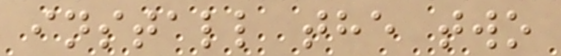install the two
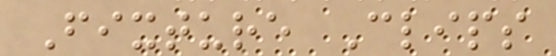Fixture Clips
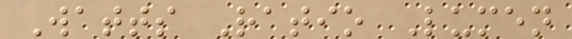Watts Ratio Lumen
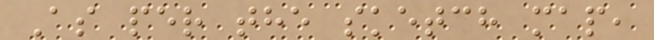As per the sketch map,
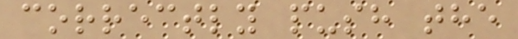correctly push the
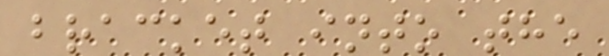bracket into the
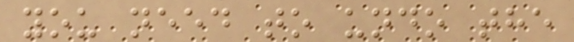you need to undo the
